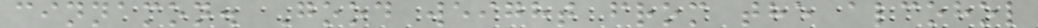cinnamon. Good weight from the alcohol
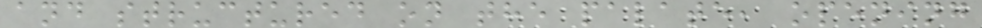and structured on the palate, opening
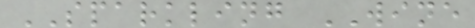SPARKLING WINE
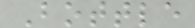Bottle
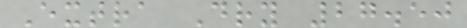Extra Dry 27.50
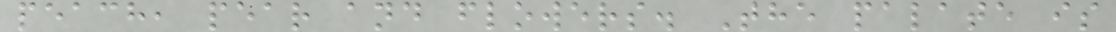peach, pear and flowers. The palate is
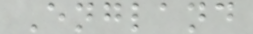England
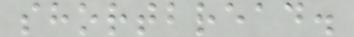shortbread.
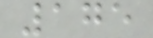175
